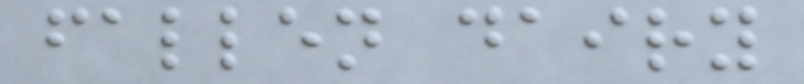fallen dairy
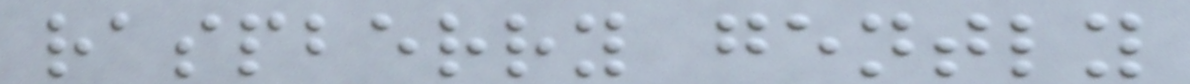raspberry gently
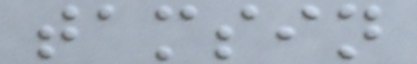tamsin
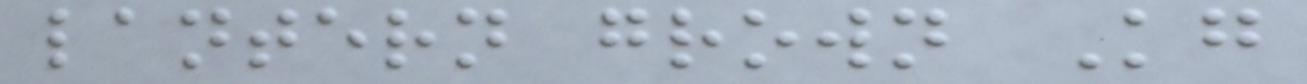lantern grown Kg
